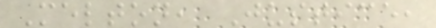Melton, Justice,
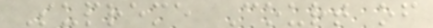Supreme Court of
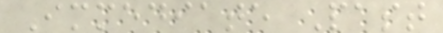Immediate Past
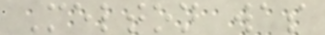Melton was
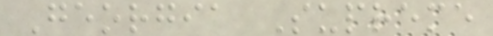Georgia Supreme
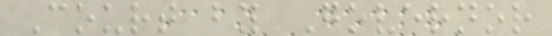Court by Governor
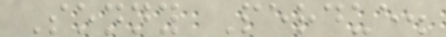Sonny Perdue.
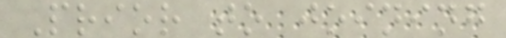Prior to joining
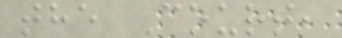the Court,
